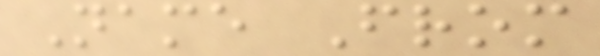Name From
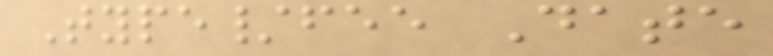Type/fee Date
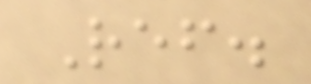Ref.
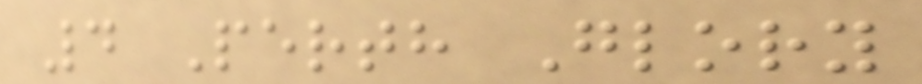4 Perth Glory
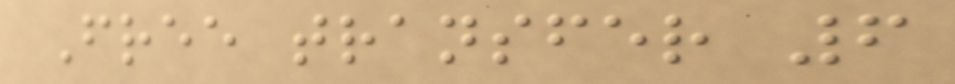Free transfer 6
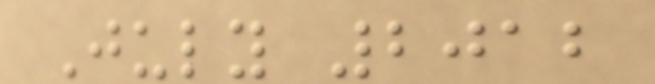July 2012
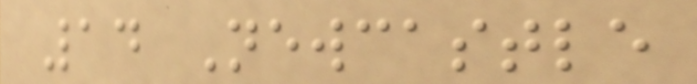14 Newcastle
